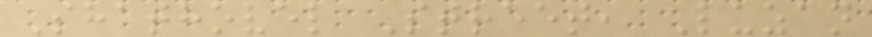Shathovel Street, Luzan
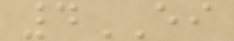4EI
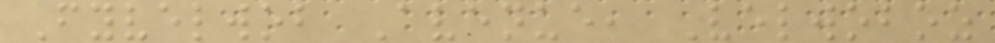Fyvelwob Avenue, Velwoboz
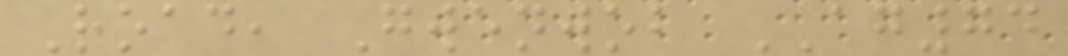Road, Gwenwob AG74
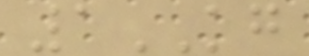1KG
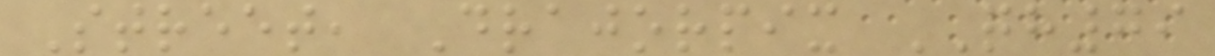Street, Drajorpix QH79
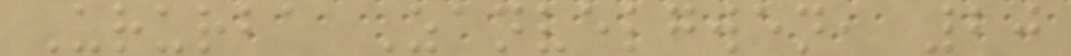Ururba Zanvelgwen, 20
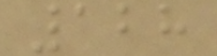128
